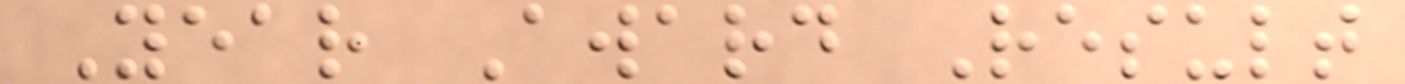Year Award Result
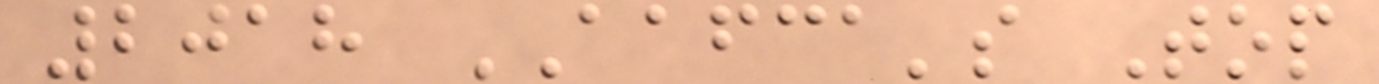2018 AAFCA's Top
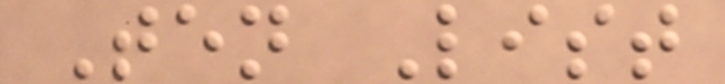Ten List
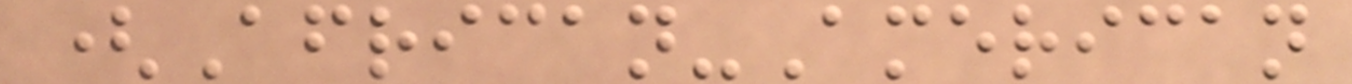(African-American
